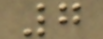7
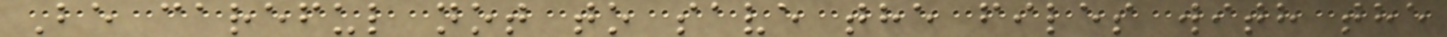Be careful not to save the files with the
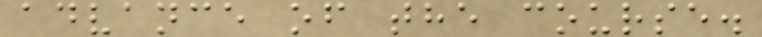advance of the course.
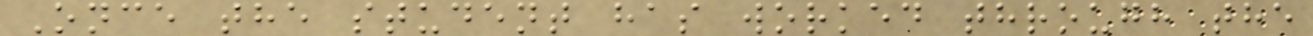Once the student has worked through the
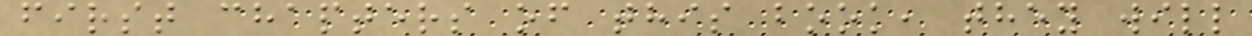first chapters of this book, they will
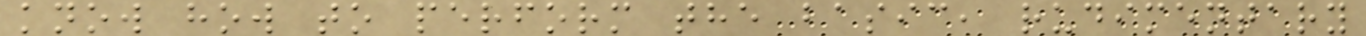know how to perform the basic, rudimentary
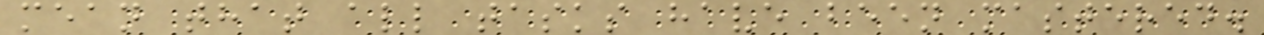mean that all tasks have been mastered.
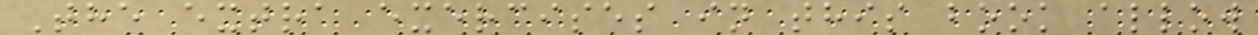The extra exercises in this book allow
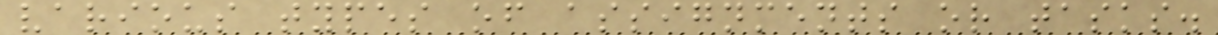various types of assignments or tasks.
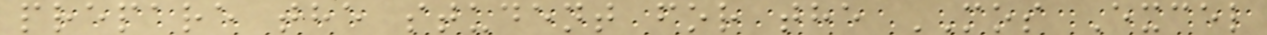prepare the student for the MOS Excel
